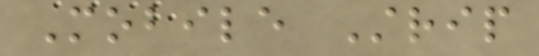Mobile Strip
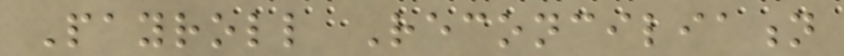Payroll Reconciliation
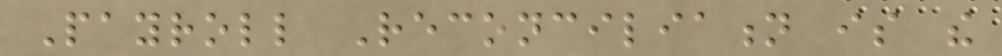Payroll Reconciliation is the
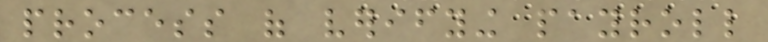process of verifying payroll
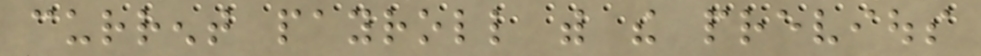current payroll with the previous
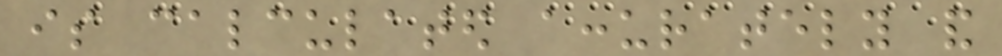is calculated accurately and
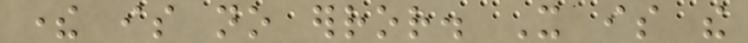there is no error. It is the
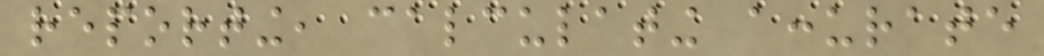reporting, calculating accurate
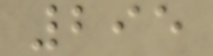295
